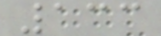133
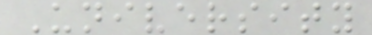University
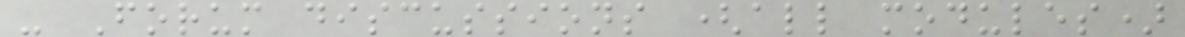- Forum discussions (all modules)
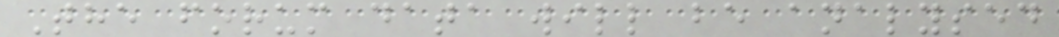The forum data will be analysed
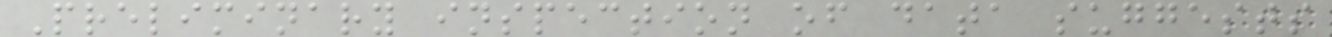Preliminary inspection of data suggests
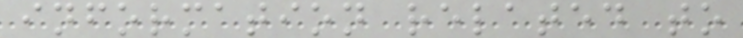information related to
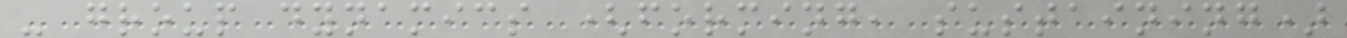- group dynamics (forming, sustaining)
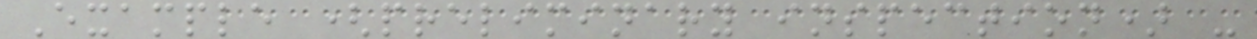Example (preliminary inspection) -
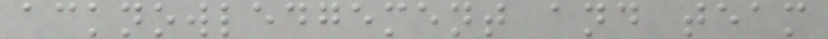acknowledgement and team
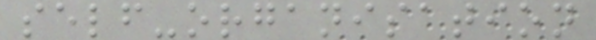self-organisation
